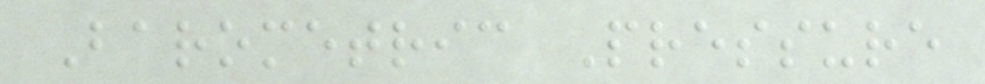Barometric Pressure
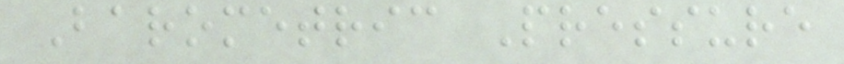Barometric Pressure
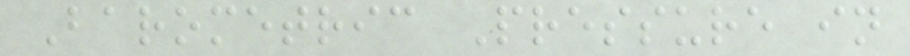Barometric Pressure in
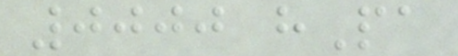0000 hPa
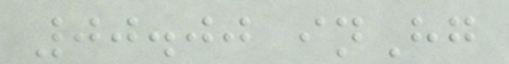00.00 inHg
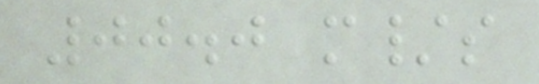00.0 m/s
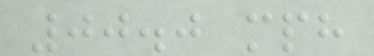00.0 mph
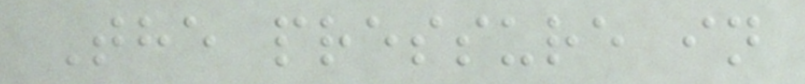The pressure in
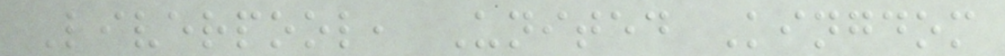Liverpool, United Kingdom
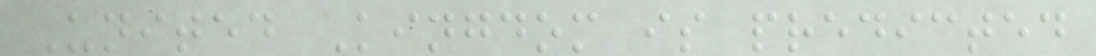United Kingdom is predicted
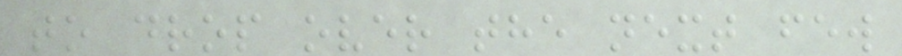to drop over the next few
